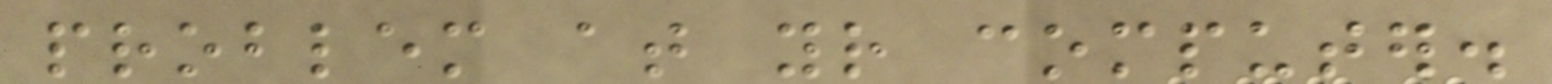problem at your computer.
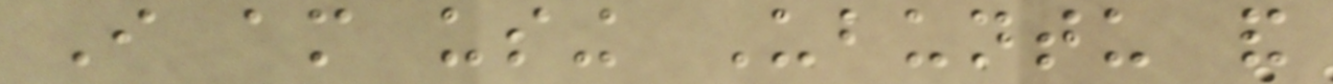I am using Ubuntu and
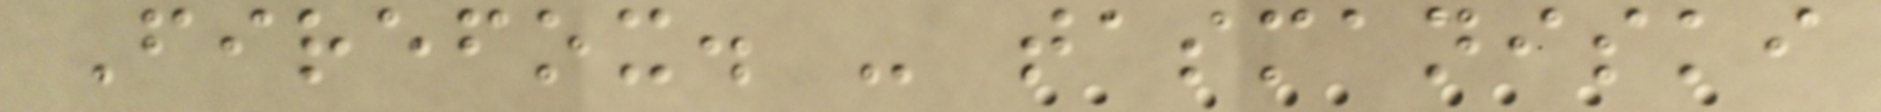Firefox. - tasmaniski
